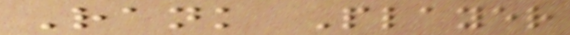Rank Player
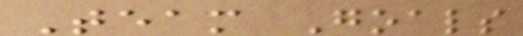Team Goals
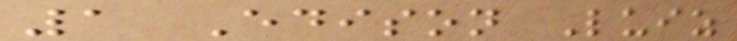1 Edison Luiz
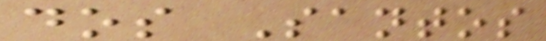dos Santos
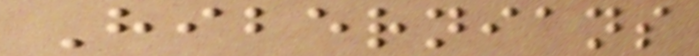Hibernians
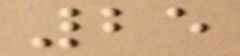25
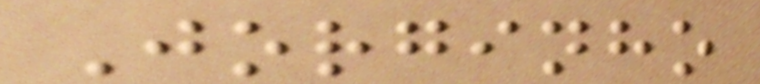Jorginho
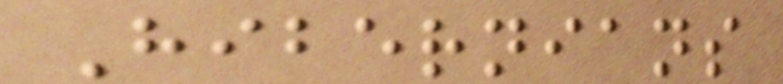Hibernians
